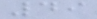49
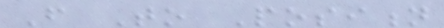From To Position
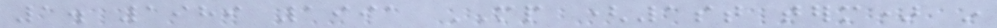1. 1989 1991 MP (1st term) in
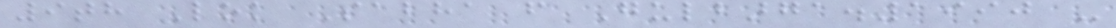9th Lok Sabha from Gulbarga.1990 -
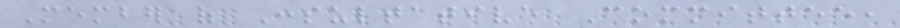Member of Consultative Committee,
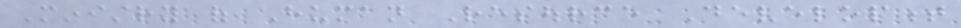Ministry of Human Resource Development
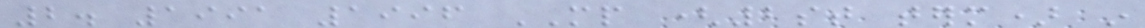2. 1991 1996 MP (2st term) in
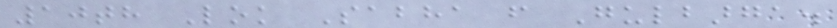10th Lok Sabha from Gulbarga.
